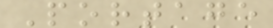Portage
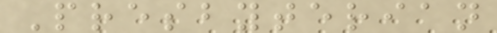Presbyterian
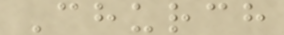Church
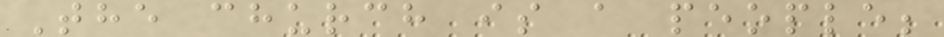The church is a people;
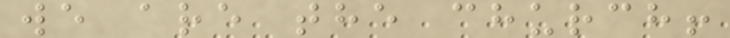we are the church!
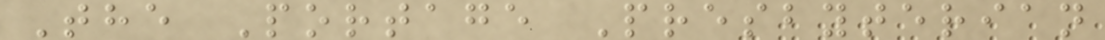The Portage Presbyterian
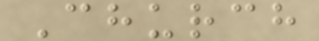Church
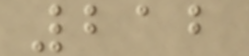212
